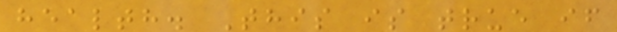health. This is true if
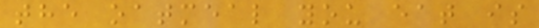the oatmeal you eat is
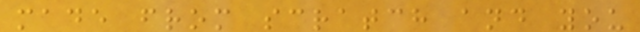made from scratch and you
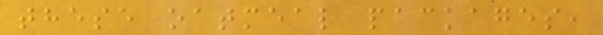these oatmeal packages,
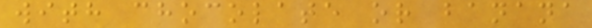with chocolate or banana
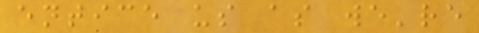entice us as we're
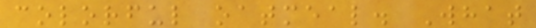colorful oatmeal. What
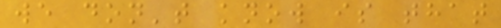we don't know is that
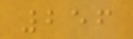256
